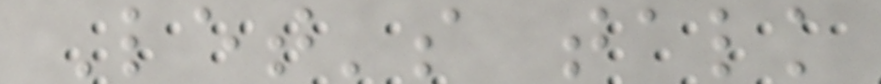Let's talk
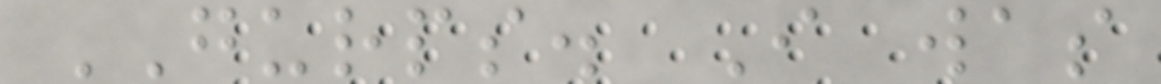GURPS. I was
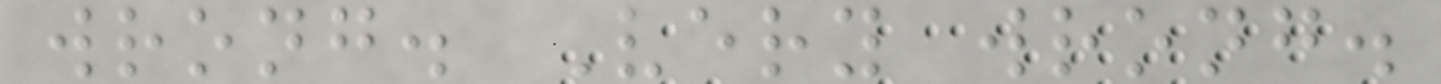wrong. Very wrong.
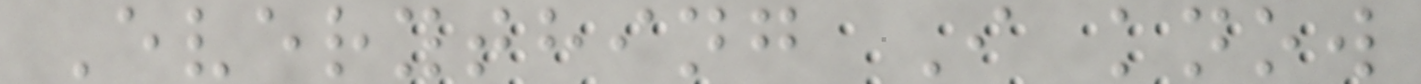Everything I know
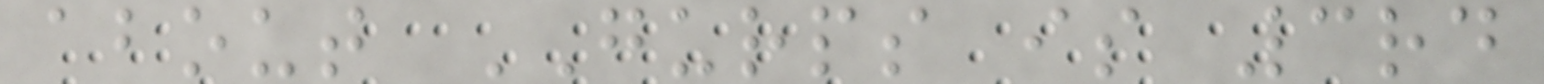about GURPS is 3rd
